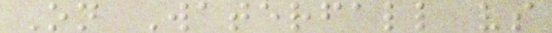On Waterfall vs
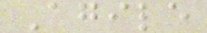Agile
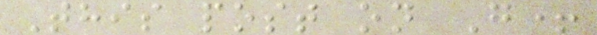This post on G+
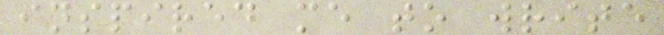inspired me to write
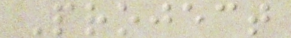Project
